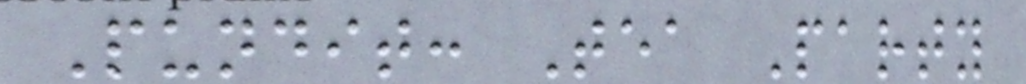Pundit: Tea Party
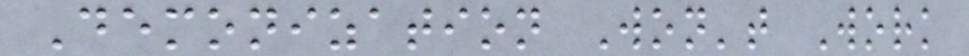Demonization Won't Work
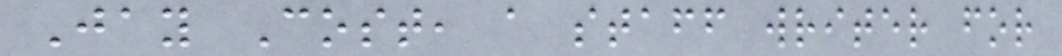Jay Cost, a staff writer for
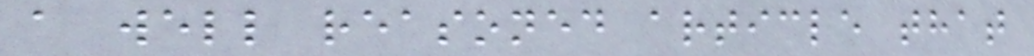a well reasoned article that
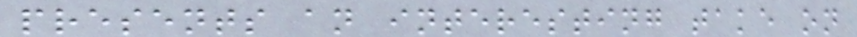presents an interesting take on
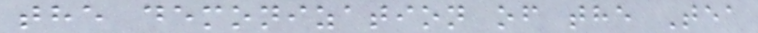the demonization of the Tea
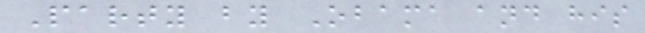Party by Obama and his
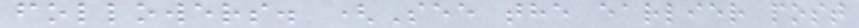followers. (See the earlier post
